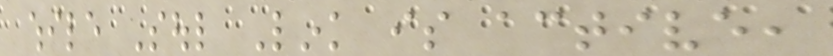while Soul Link is active,
